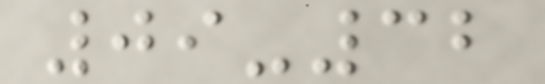09-32
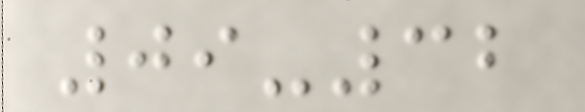09-32
